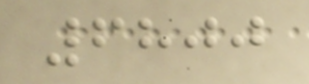6800
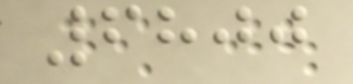6800
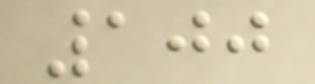100
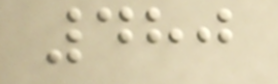480
